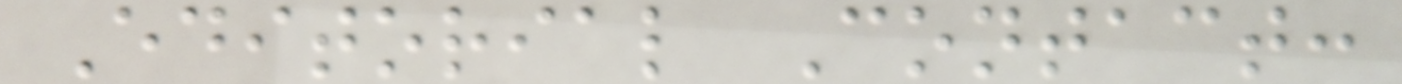Editorial Contact:
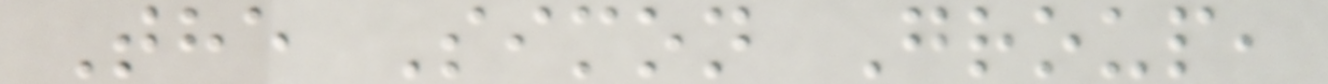The Simon Group,
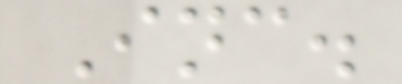Inc.
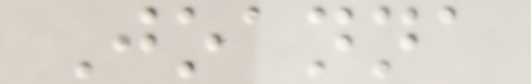Joanna
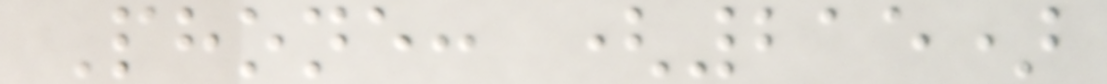Phone: (215)
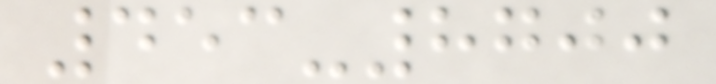453-8700
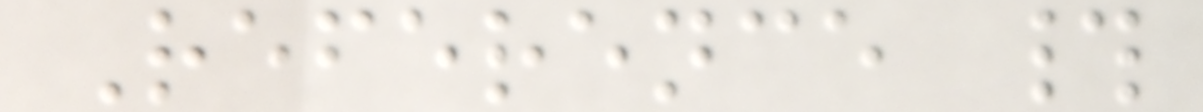Reference #
